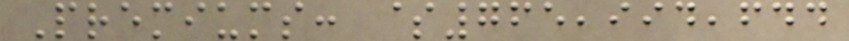Premiums: $765,994,644
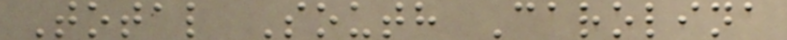Total South Carolina
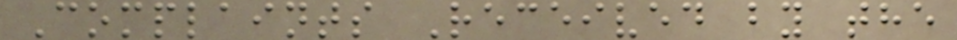Complaints Received by the
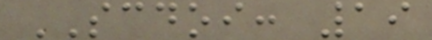SCDOI: 19
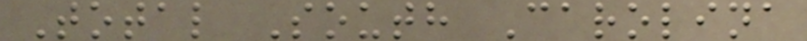Total South Carolina
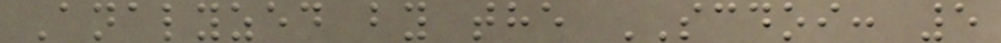Analyzed by the SCDOI: 5
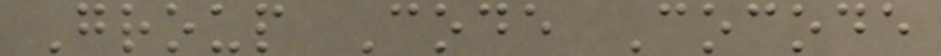Group Code Cocode
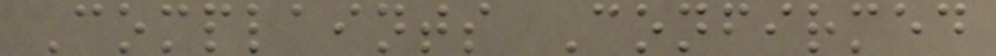Complaints Confirmed
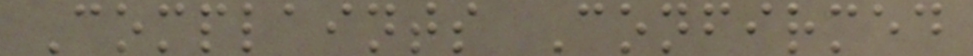Complaints Confirmed
